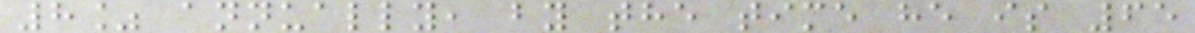8% annually, by the time he is 65
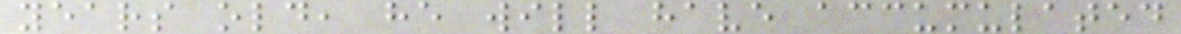years old, he will have accumulated
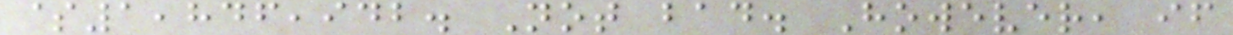$1,846,942. Not bad. However, if
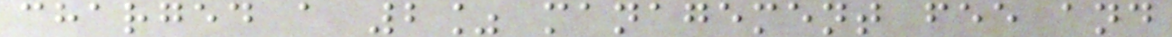charged a 2% management fee and
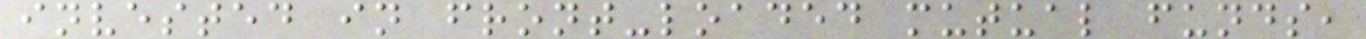invested in front-loaded mutual funds,
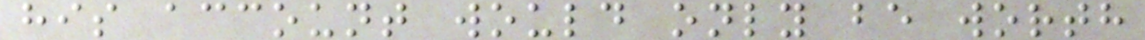his account would only be worth
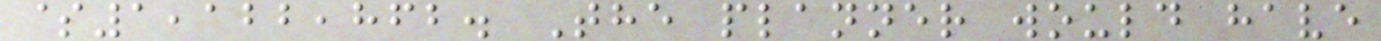$1,122,862. The planner would have
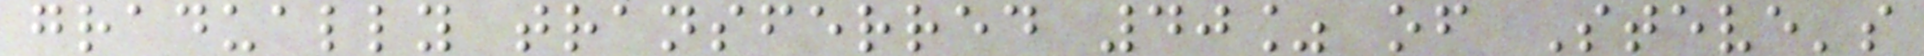gradually transferred 40% of Steve's
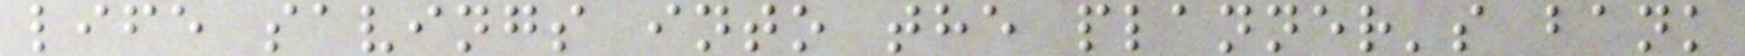life savings into the planner's bank
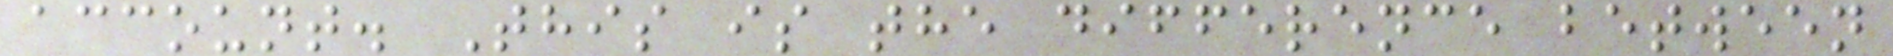account. This is the difference between
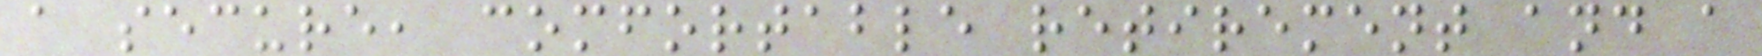a secure, comfortable retirement and a
